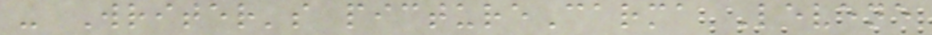- Writer's pictureCarma Levene
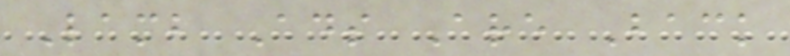Lamb Ads Are Back
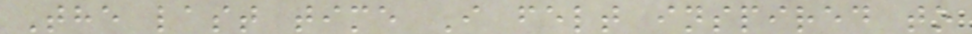The last time I felt inspired to
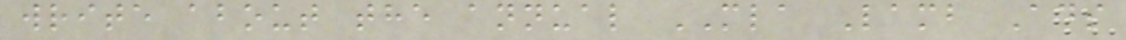write about the annual MLA Lamb Ads
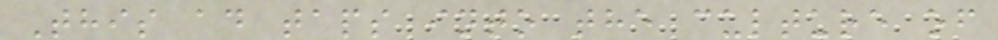This ad taps into the culture of
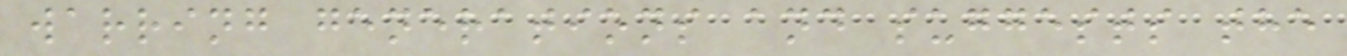warring generations and suggests the
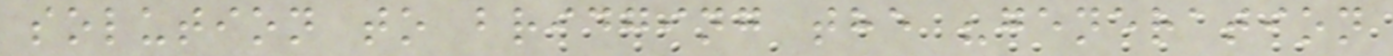solution to bridging the "generation
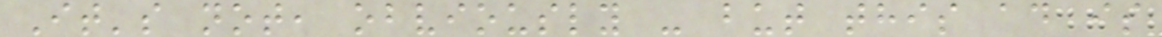It's not, obviously - but this ad is
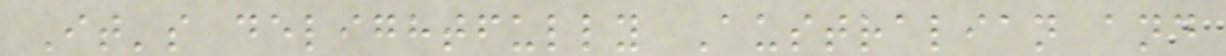It's delightfully Australian and
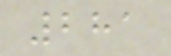281
